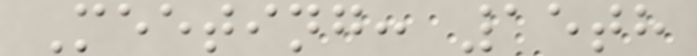Meeting: 15th
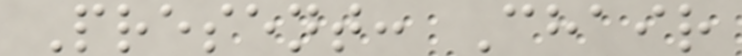Present: Chair
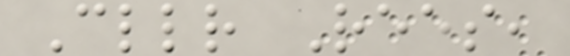Cllr Rees,
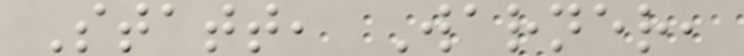Statt, Warner,
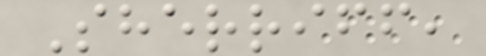Sherriff,
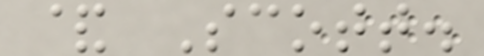& Scott.
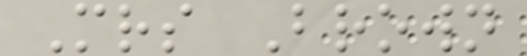Mrs Brown
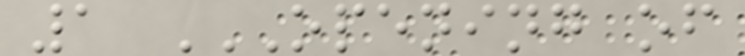1 OPENING OF
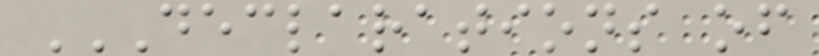DECLARATIONS OF
